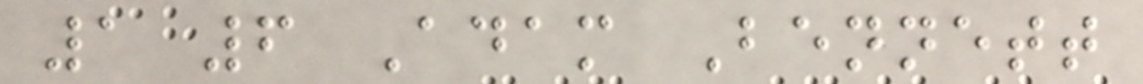1 6 Adam Bennett
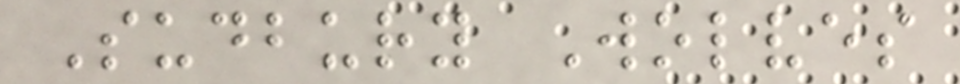Sudbury Wolves
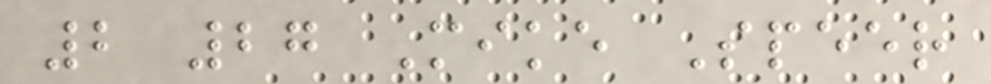2 27 Mike Speer
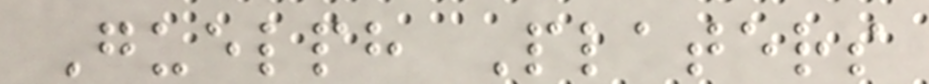Guelph Platers
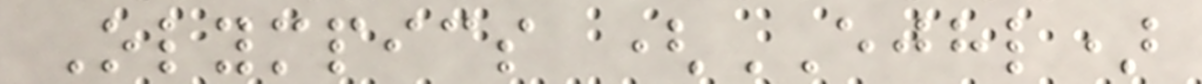Olympics (EJHL)
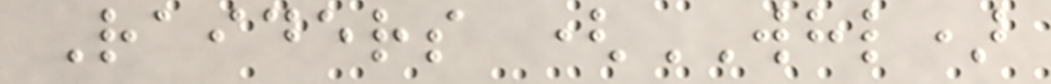Raiders (WHL)
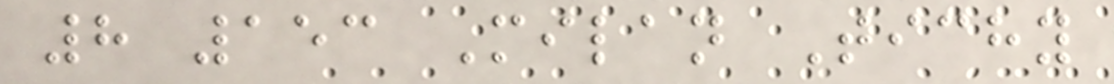8 153 Milan Tichy
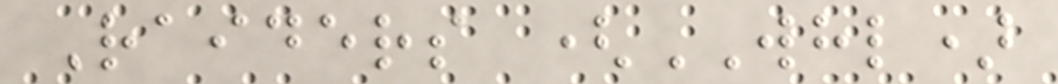Raiders (WHL)
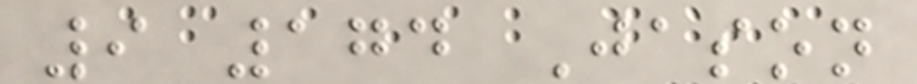9 174 Jason
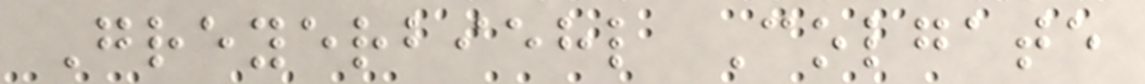Greyerbiehl Colgate
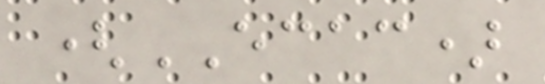(ECAC)
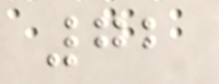72
